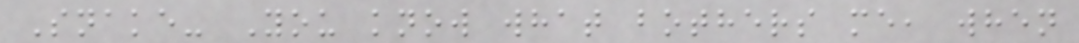Snake- You know what bothers me, when
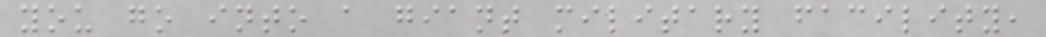you go into a giant military facility,
